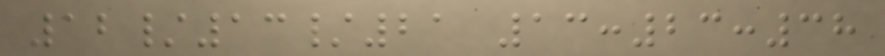12/13/21 13:23:38
